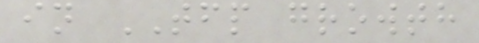in TFP growth
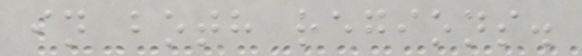in both regions.
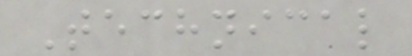Technical
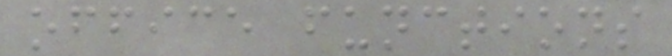office functions
